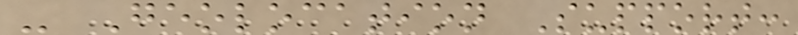- Geolocation Support:
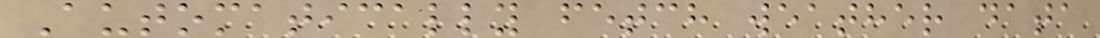Automatically fetch weather data
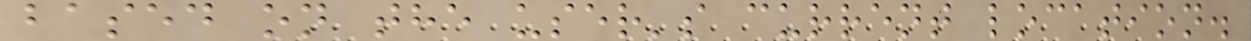based on the user's current location.
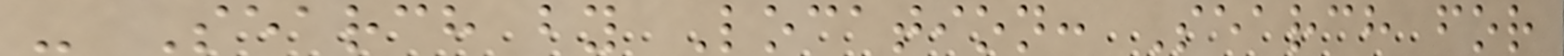- Search by Location: Search for
